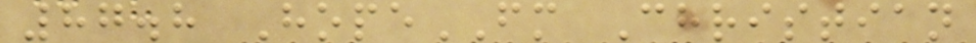87.8 HopeFM Christian
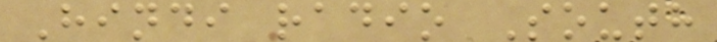Hindi radio South
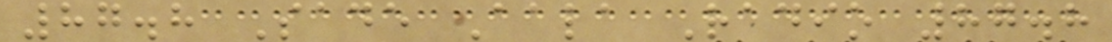87.8 Sade Aala Radio 87.8
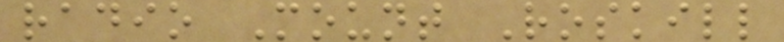radio Mount Roskill
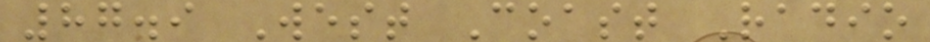87.9 West Coast Radio
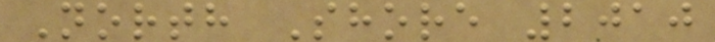North Shore 2010
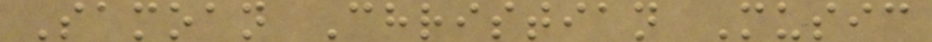Samoan Christian Music
